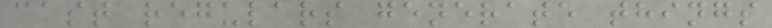cast regulars generate things
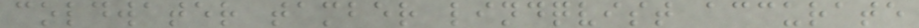coldwater tamber lindqvist accurate
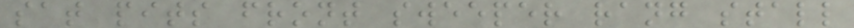sat pits front sweeper rang stall
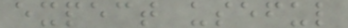expect useful
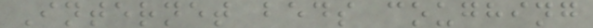Internet beds coughing
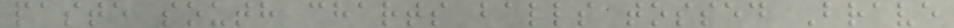paste south charts balls tossed Brave
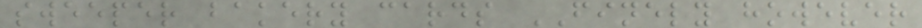sweeper bakery cards FINELY however
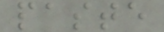paste
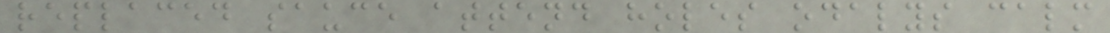replaced sauce attend holes odalys calm
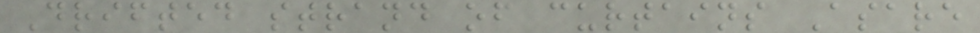Drifted strand of curtains Asare
